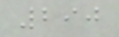290
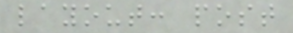layout: post
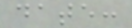date:
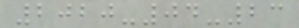2020-04-23
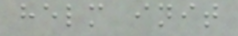helm init
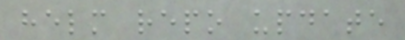helm repo update
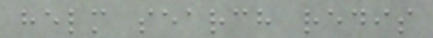helm search redis
